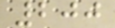200
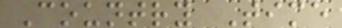Country Time
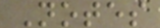Notes
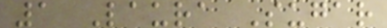1 Laura Sugar
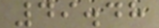49.48
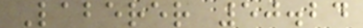Laberer 50.24
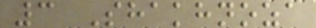3 Shakhnoza
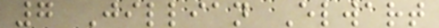7 Jillian Elwart
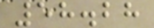58.28
